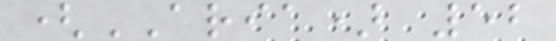(ARIA) 52
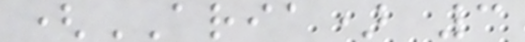(ARIA) 3
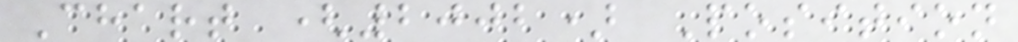Chart (2002) Position
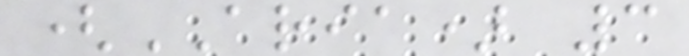(ARIA) 3
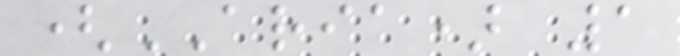(ARIA) 1
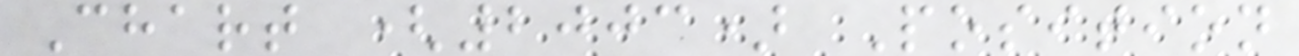Chart (2003) Position
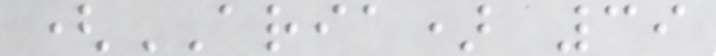(ARIA) 39
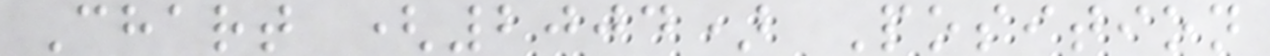Chart (2004) Position
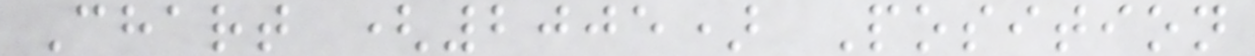Chart (2005) Position
